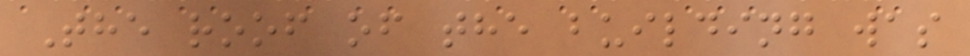The roof of the building was
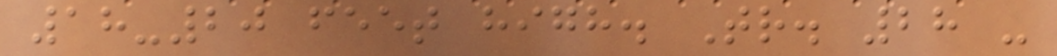18-20 feet high. Tr. 28 -
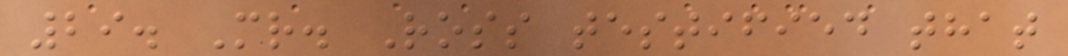29. Mr. Ross testified that
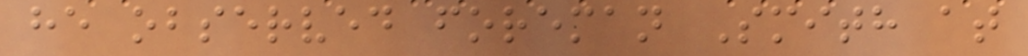he observed foreman Smith at
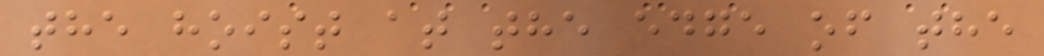the hoist at the edge of the
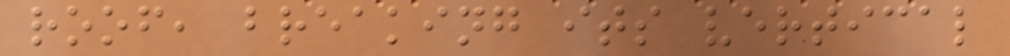roof, breaking its vertical
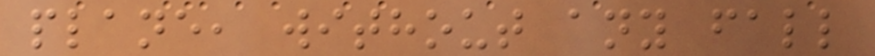plane, without any fall
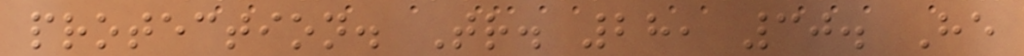protection. Tr. 28, 30. He
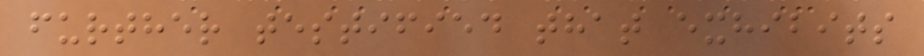further testified that exhibits
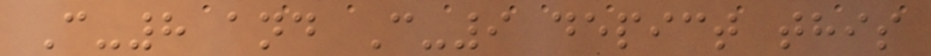C-8 and C-9 depict this
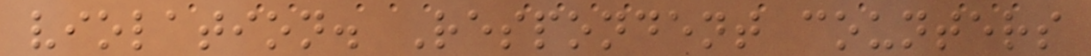violation. Respondent counters
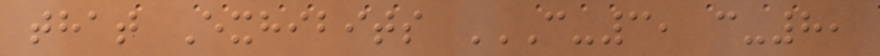that Exhibits C-3, C-8,
